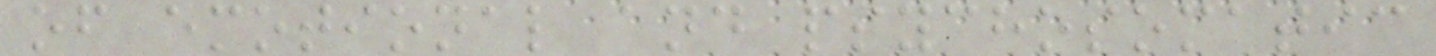of emotional and psychosomatic
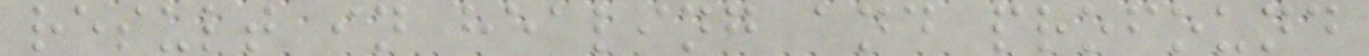result in healing and profound
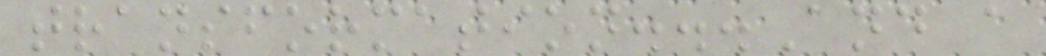transformation...And a
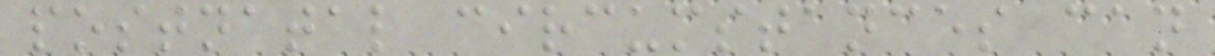postnatal circumstances can
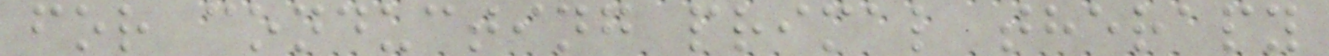for conducting primal therapy
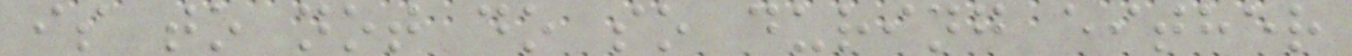is to not do so during either
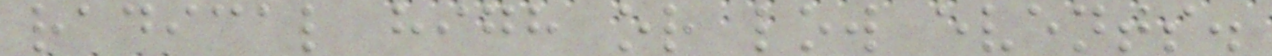radical high or low events.
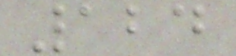124
